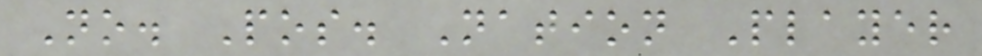No. Pos. Nation Player
